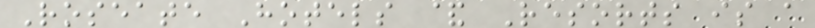Roseate Hotels & Resorts is a
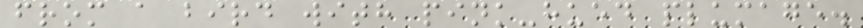from a bird with pink-hued plumage.
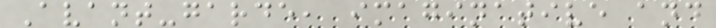Avant-garde, imaginative and
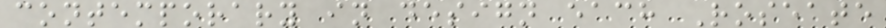contemporary in design each Roseate
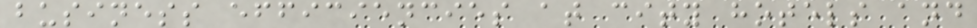business efficiencies at city hotels and
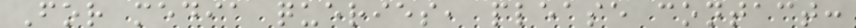For media queries, please contact:
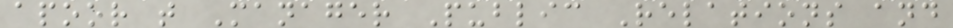apoor t Manager Public Relations and
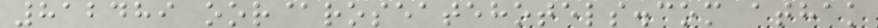812489 oor@roseatehotels.com athak
